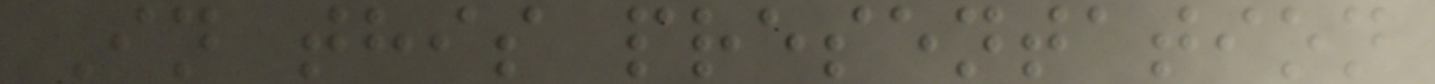In this presentation
